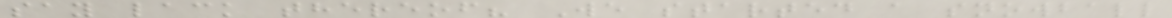say lack thereof? We started a snowball
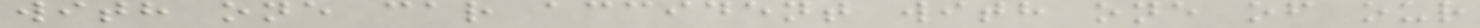with one car accident with one of our
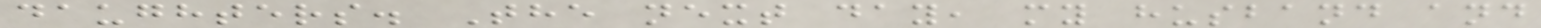daughters. The next day, my husband and
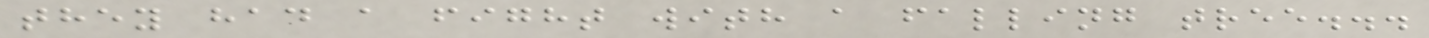they had a fight with a falling tree...
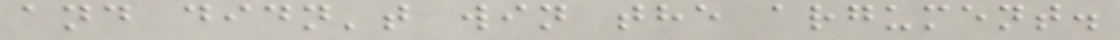and didn't win the argument.
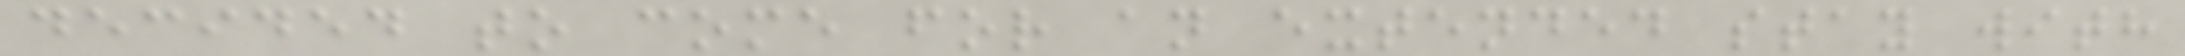decided to come for an extended stay with
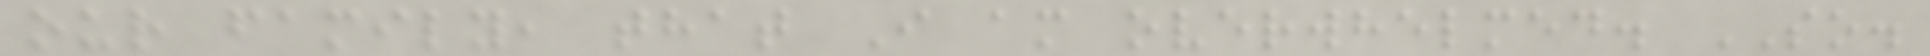our family, that I am overwhelmed. SO.
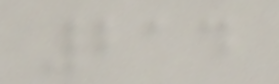214
